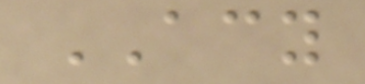ACY
